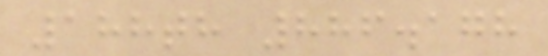188th 886.178
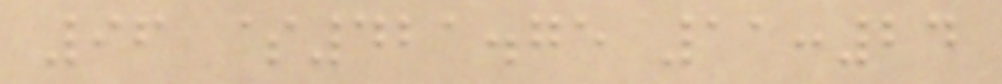96 $421.75 11:24
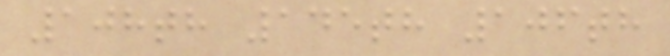108th 145th 106th
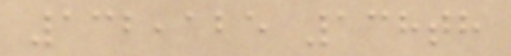132,125 138th
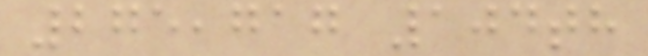275,717 104th
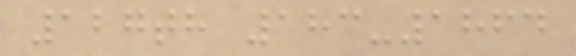127th 183-1864
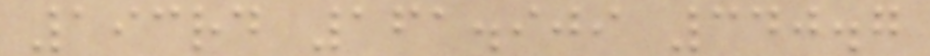193rd 161.909 340.7
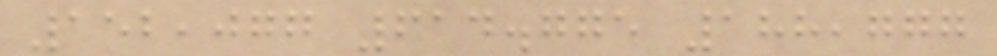152,077 614.775 188,777
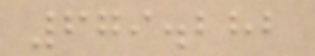679.282
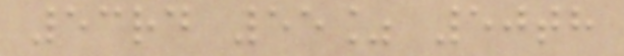53rd 55% 50th
